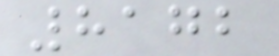8172
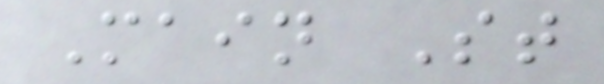Main St
